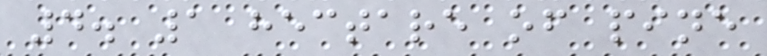4. 1 hectare of pine
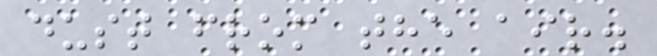dust from the air.
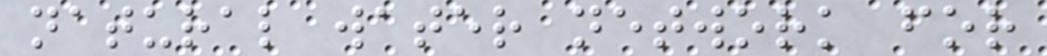natural water network for
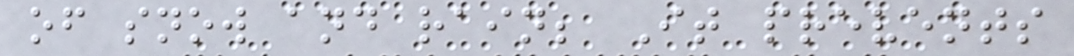of snow and rain; It prevents
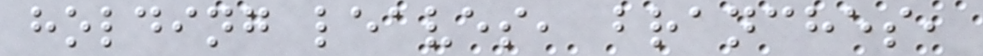holding leaves, branches,
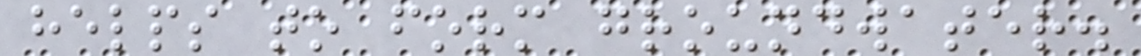helps to form groundwater.
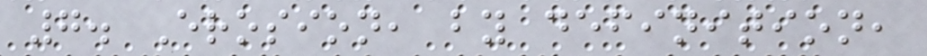7. Erosion, by definition,
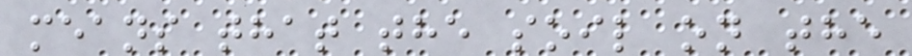means that the soil on the
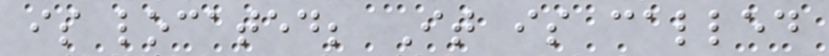is located; It is called
